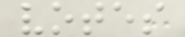votes
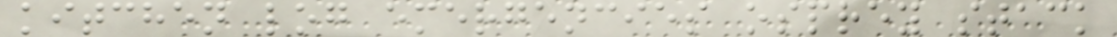kitchen log emergencies osprey stack
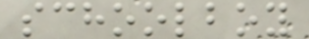schoolboy
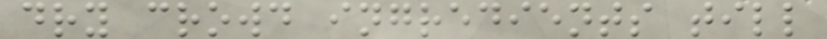dry crowd ingredients till
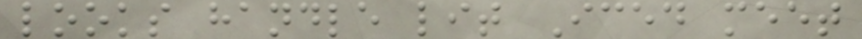looks handle lit Iced meet
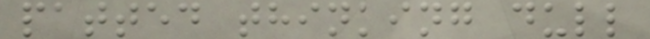patted thinking dull
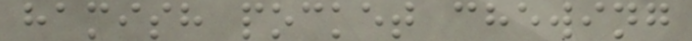hamish pocket chewing
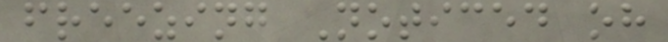freezing Noticed oh
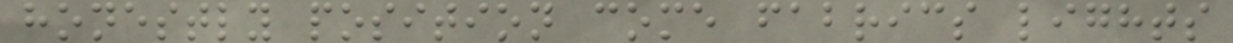honestly position come fabrics lights
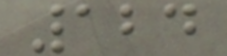124
